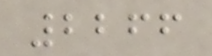2266
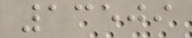13509
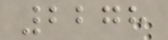2278
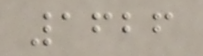1626
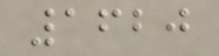1620
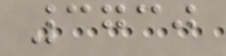3730
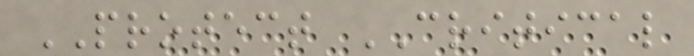PROTECT CRITICAL
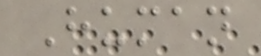Human
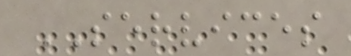SERVICES
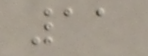11
